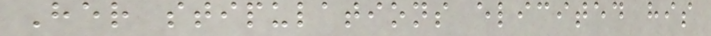Her stipulations elicited his
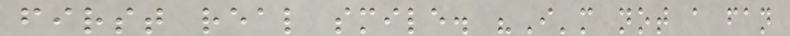first real smile. "I'm not a fan
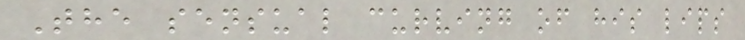The sensual curving of his lips
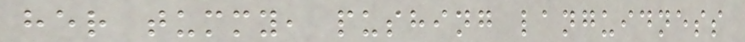her tummy, pushing languidness
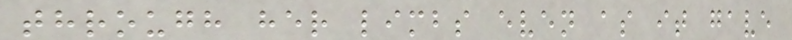through her limbs even as it gave
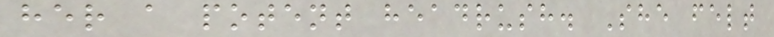her a potent headrush. She felt
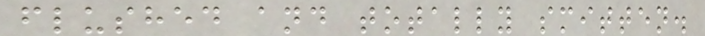flushed and totally smitten.
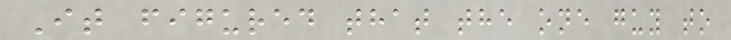It figured that the one guy to
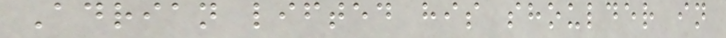Adrian lifted his shoulder in
